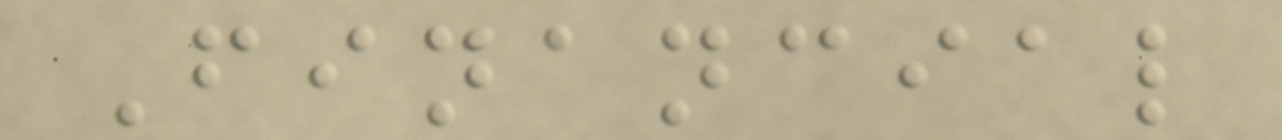Financial
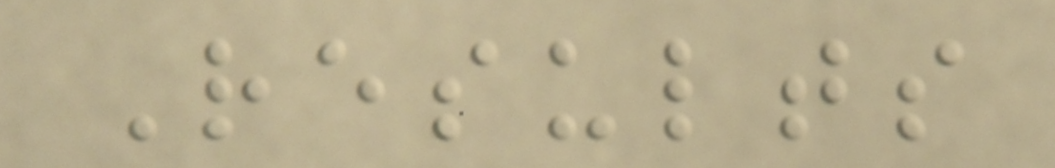Results
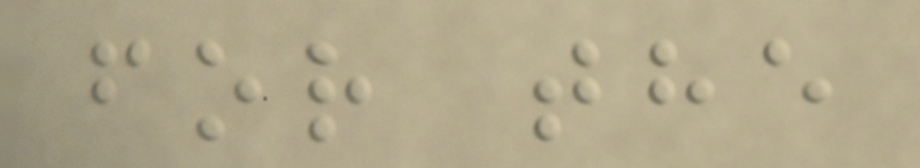for the
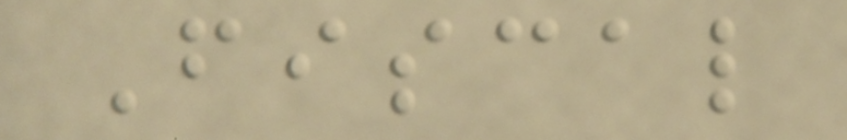Fiscal
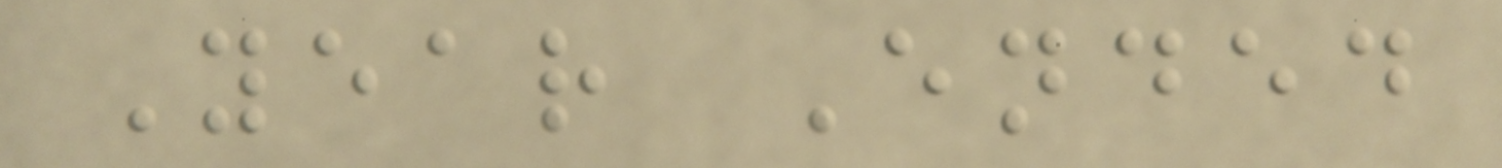Year Ended
